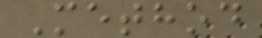Method
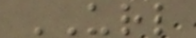URL
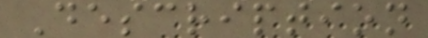Description
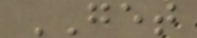GET
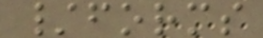/forms
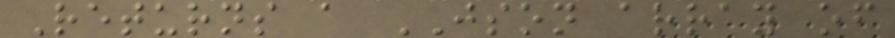Returns a JSON array of
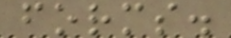forms.
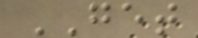GET
